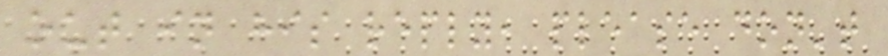out in his reply, please don't
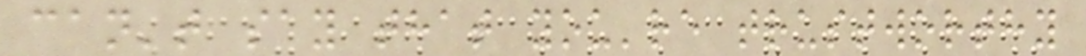can't say that you're trustworthy
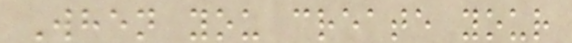When you create your
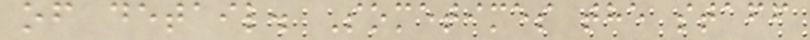of detail. Sometimes the staff
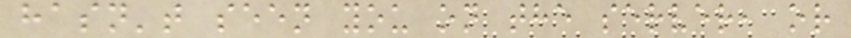hasn't seen you on the server, or
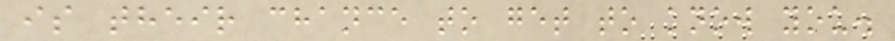is their chance to get to know you.
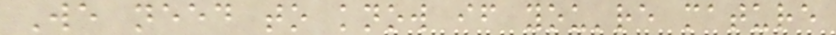We need to know if you're mature
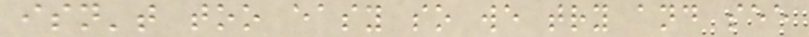isn't too easy so we try and see
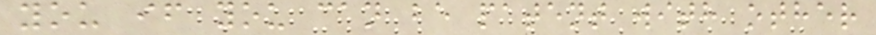you if you can be patent with other
